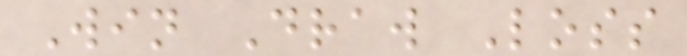Win Draw Loss
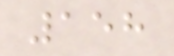158
